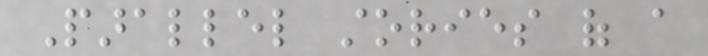Parallel stories of a
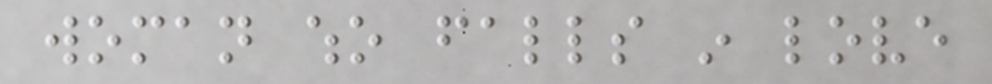woman who falls in love
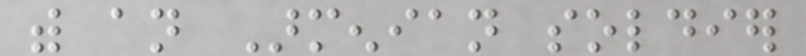with an Armenian soldier
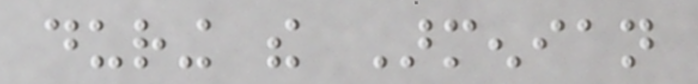during the Armenian
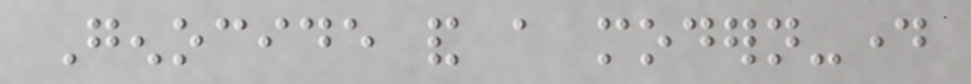Genocide and a modern-day
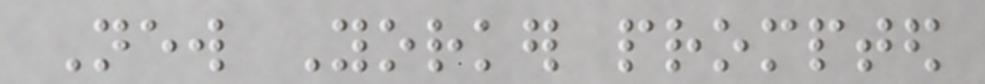New Yorker prompted
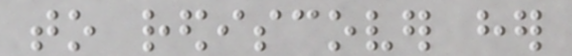to rediscover her
